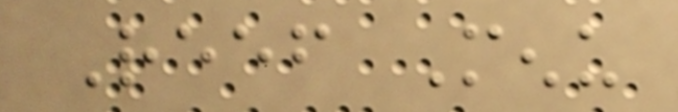Reef Menu
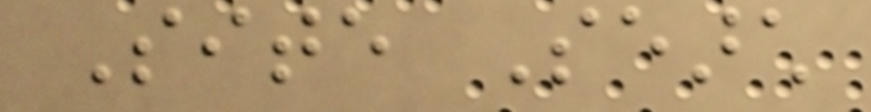Site Search
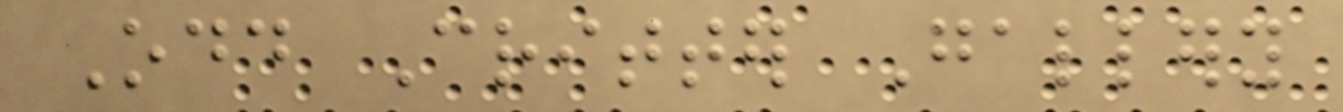Odd Critter Gallery
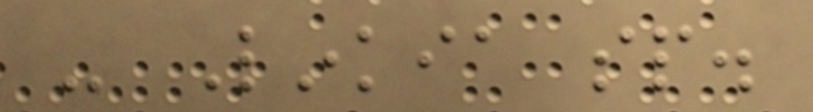- Linkia sp.
